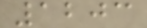1203
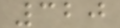320
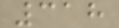318
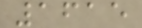1615
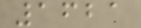1621
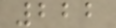222
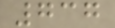737
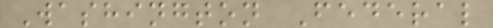Washington Federal
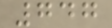747
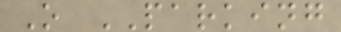O PARKING
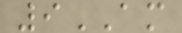9AM
